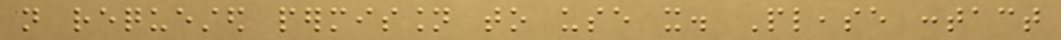not requested permission to use it. Please contact
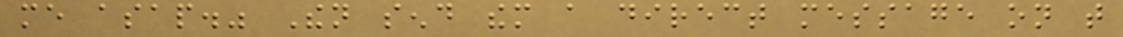me asap." Then send them a direct message on that
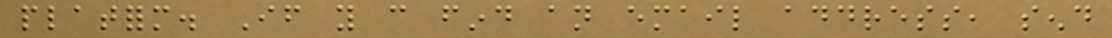platform. If you can find an email address, send
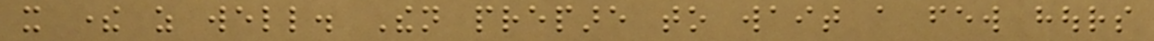it there as well. Then prepare to wait a few hours
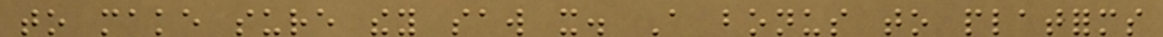to make sure they saw it. A bonus to platforms
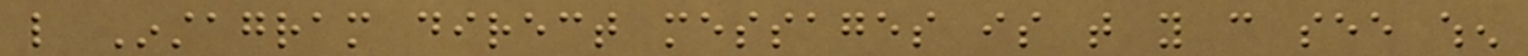like Instagram direct messages is that you can see when
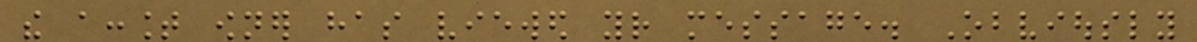the account owner has viewed your message. Obviously
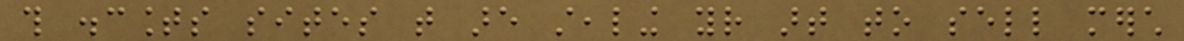this discounts sites that are stealing your art to sell merch
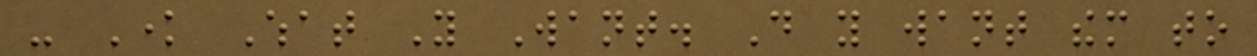- Know What You Want. Do you want them to
